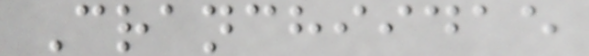Cranchiidae
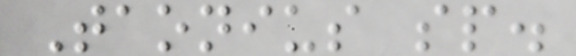Taonius sp.
